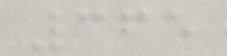365
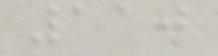110
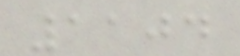1104
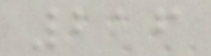216
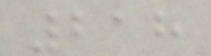218
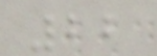22
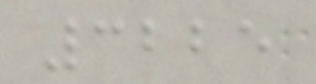3225
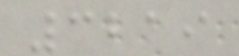3219
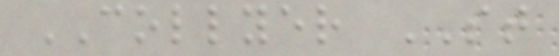COLLYER ST
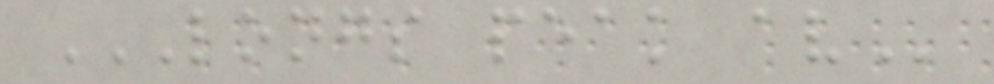LONGS PEAK AV
